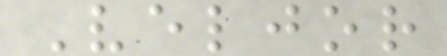Veljor
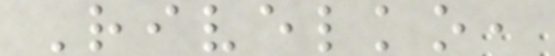Rivelko,
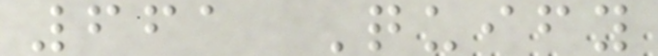661 Quify
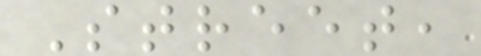Street,
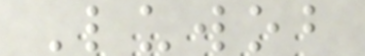Luwob
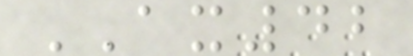AX42
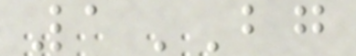1BG
